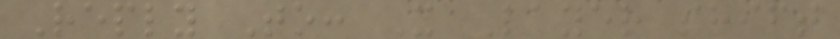Reply To: X Layer shift
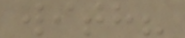with?
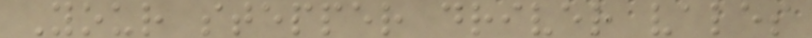Your stepper driver vales
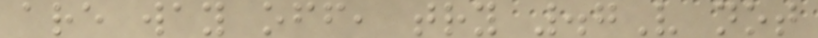are way off, try .7V not
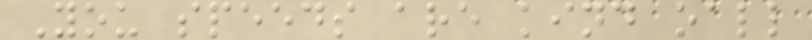You speeds are kind oall
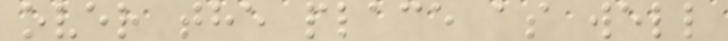over the place as well
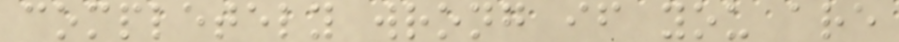completely wrong if you are
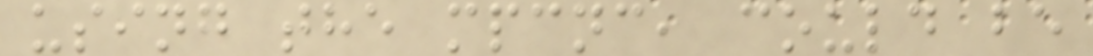using the mpcnc, could be
